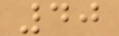40
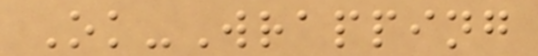Ok-Wrapping
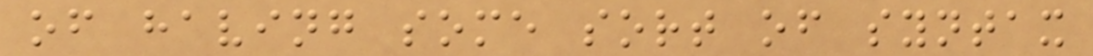of having some sort of syntax
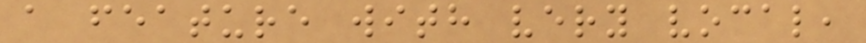a feature with very vocal,
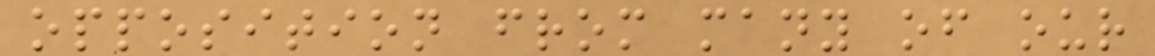opposition from many of our
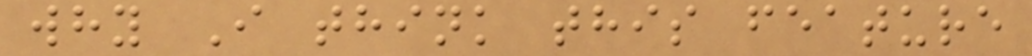why I think this feature
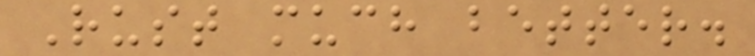Rust much better.
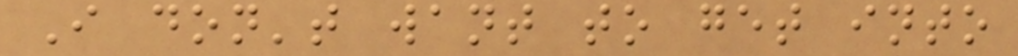I don't want to get into
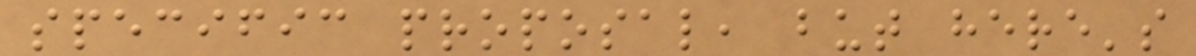specific proposal, but here's
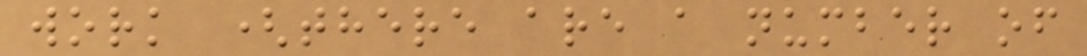work (there are a number of
